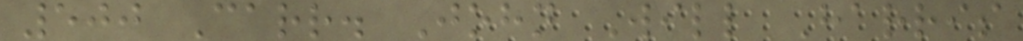500 Carr. John Will Harris
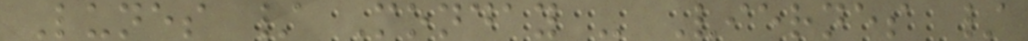Lunes / Monday - Viernes /
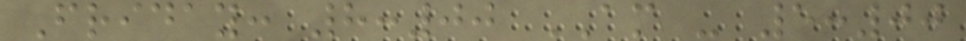Friday: 8:00 AM - 5:00
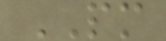PM
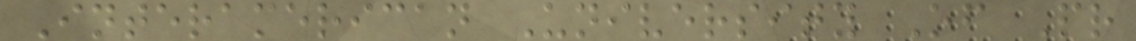Interamerican University Of Pr
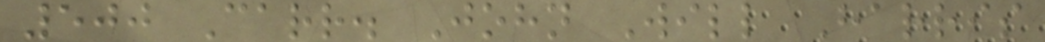500 Carr. John Will Harris
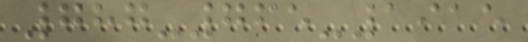787-765-1915
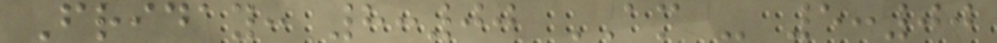Friday: 8:00 AM - 5:00
